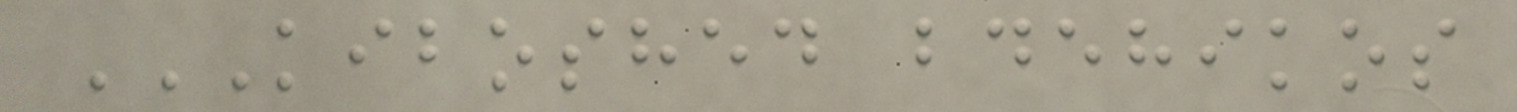KIBOSHED BDEHIKOS
